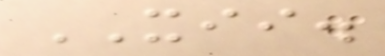XII.
